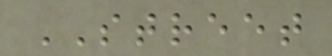STREET
